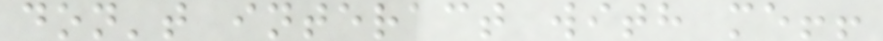don't interact with me!!
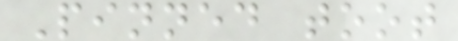Pinned toot
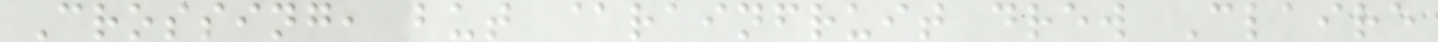Crossing, but @rainfruit drew Claire
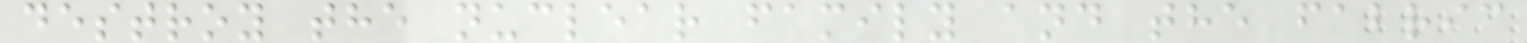destroy the nuclear family and the fabric
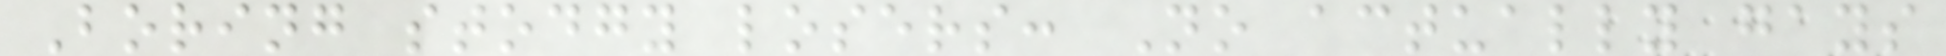Boring stodgy losers: No actually gays
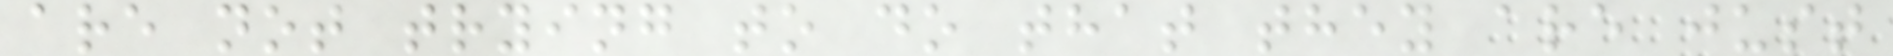are not trying to do that they are just
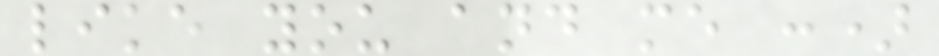like you and me :)
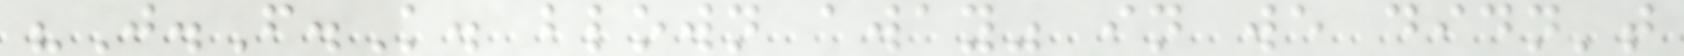"J.F.K. blown away" in we didn't
